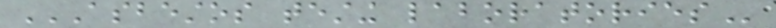ASBESTOS TESTING LABORATORIES
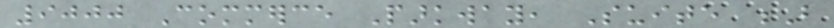9000 Commerce Parkway, Suite B
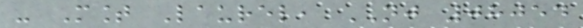- Mount Laurel, NJ 08054
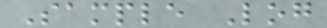Sample Log
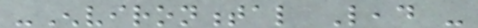-Environmental Lead -
